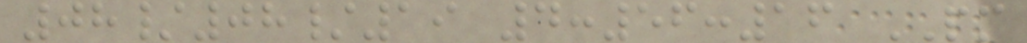08/08/19 4:56:16 PM
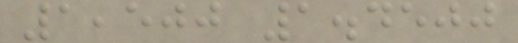1,500 1.4500
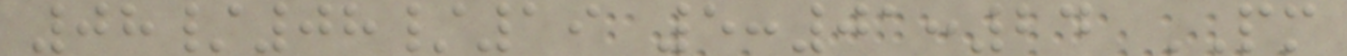08/08/19 5:01:24 PM
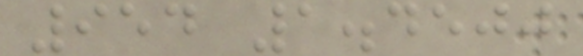954 1.4500
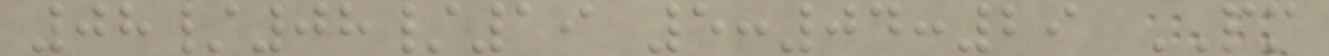08/08/19 5:04:29 PM
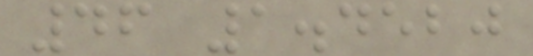46 1.4520
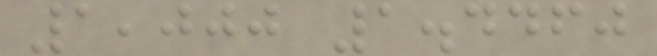1,000 1.4460
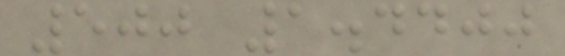500 1.4400
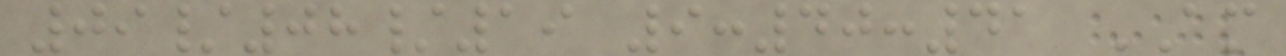09/08/19 9:40:41 AM
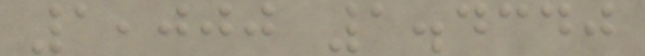1,000 1.4340
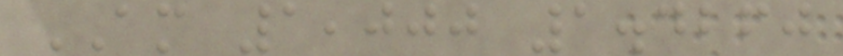AM 1,000 1.4260
